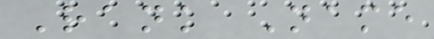Rank Name
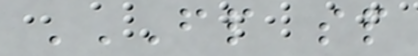FP SP
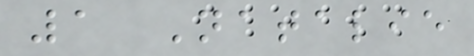1 Natalie
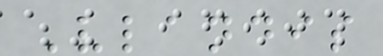Vlandis
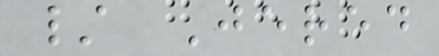/ Jered
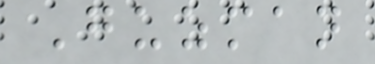Guzman
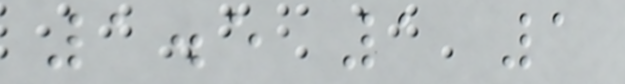1.5 1 1
